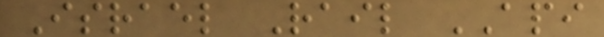Israel Rail API
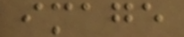image
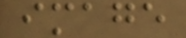image
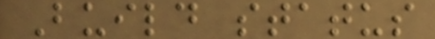Build status
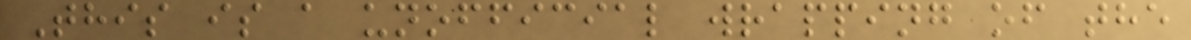This is a unofficial wrapping of the
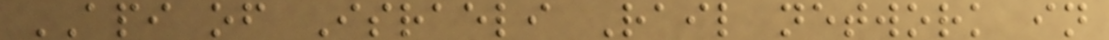API of Israeli Rail network in
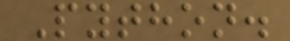Python.
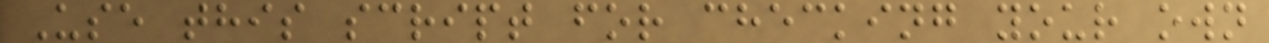Use this script for checking your own
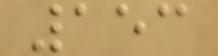153
